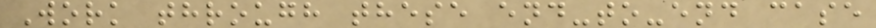Work through these end-to-end case
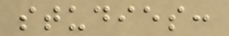studies:
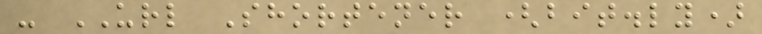- URL Shortener (bit.ly)
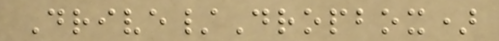Drive/Dropbox)
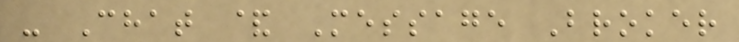- Chat & Message Broker
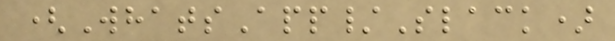(WhatsApp/Slack)
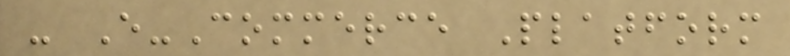- E-Commerce Platform
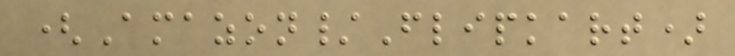(Amazon/Flipkart)
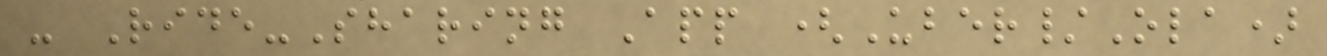- Ride-Sharing App (Uber/Ola)
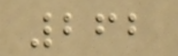262
